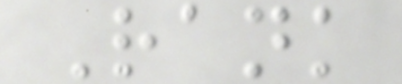Rank
